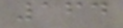164
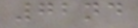72nd
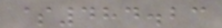$484.23
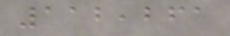112,261
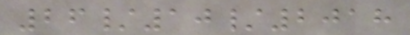26/10/2018
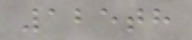125th
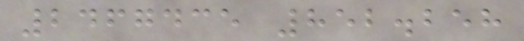2467435 852.258
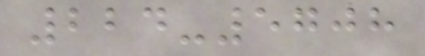224-5708
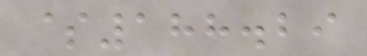$188.29
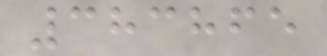383865
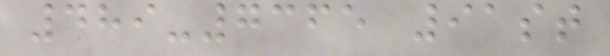489-7365 91st
